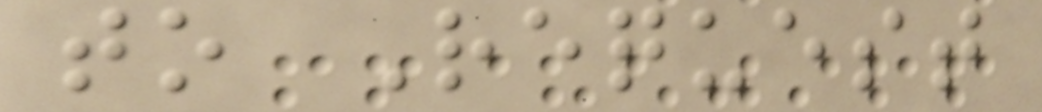to Request
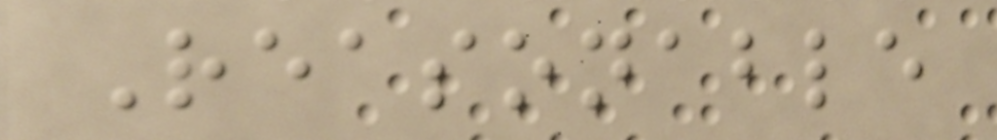Reasonable
